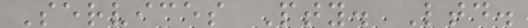Services Pty. Ltd.
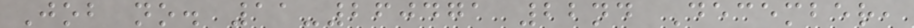Job no. 11-260471 22nd December,
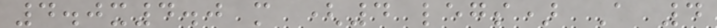4.0x4.0 m (4 legs) A 4
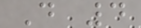D 4
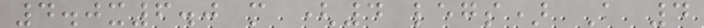4.0x6.0 m (4 legs) A 4
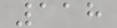118
